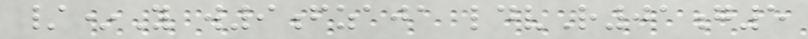/*Y w9fzaja ldvR01g5
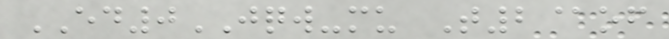ED0JQW-mu T2@of
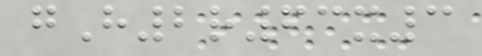gH2r63x3
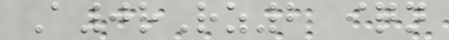A0rRz2 iqn
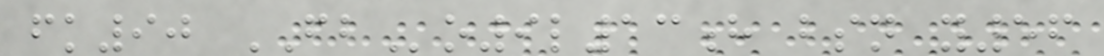fk90 FBo9l13h bsn y56
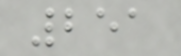251
